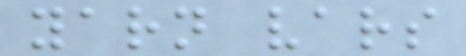yarn vars
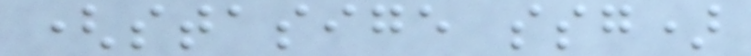(stasige ssg)
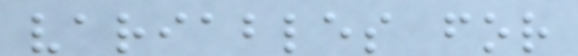variables for
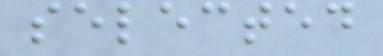selected
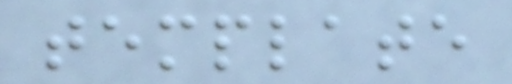template
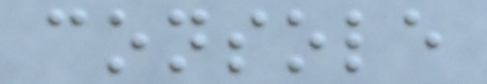console
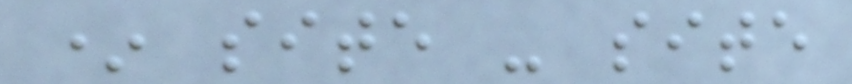* site - site
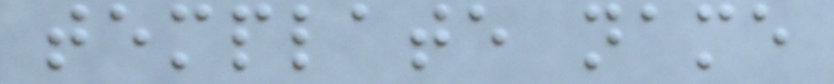template name
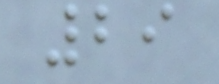29
